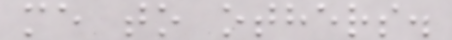me to others.
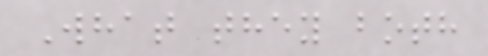What they both
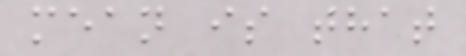mean is that
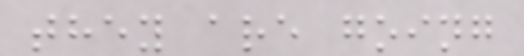they are going
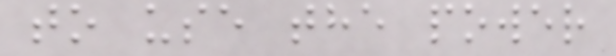to use the power
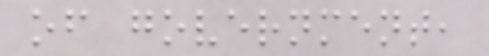of government,
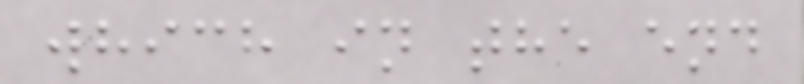which in the end
